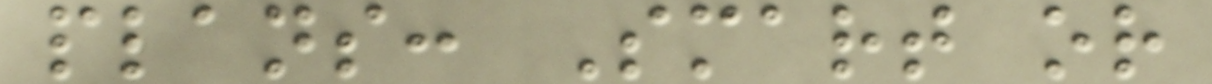plans: Smart or
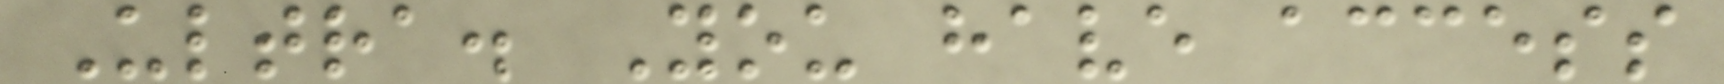Ultra. You have access
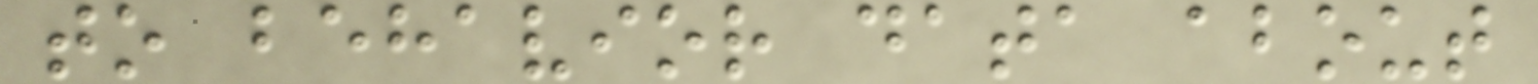to behavior data about
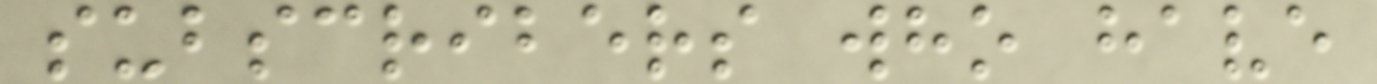subscribers who have
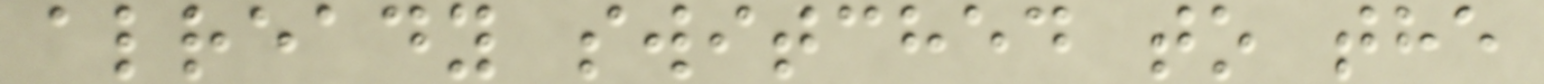already switched to the
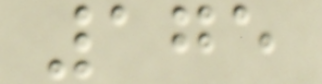175
